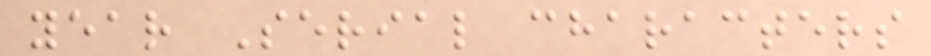year Serial characters
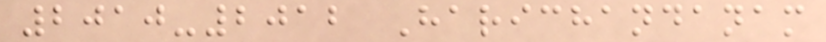2010-2012 Harichandanam
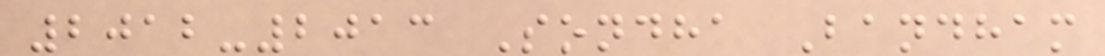2012-2013 Sondha Bandham
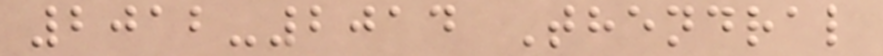2012-2014 Thendral
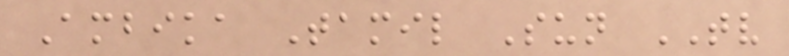Ambika Tamil Sun TV
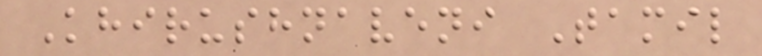Khirushnaveni Tamil
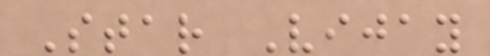Star Vijay
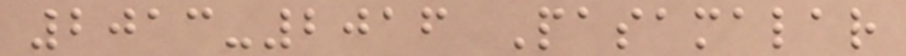2013-2016 Pasamalar
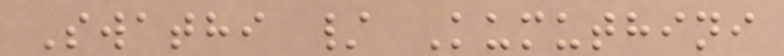Swathi / Kumuthini
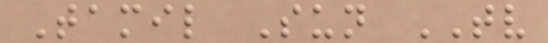Tamil Sun TV
